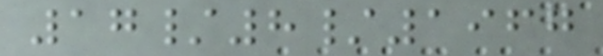17/8/1967
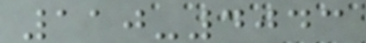110-4043
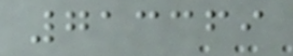713369
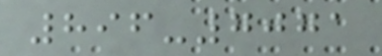896-7071
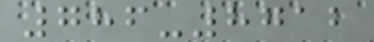786-8712
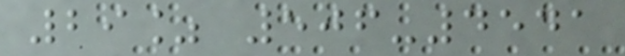29% 506-4541
